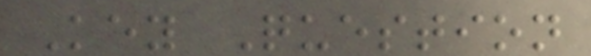Key Question
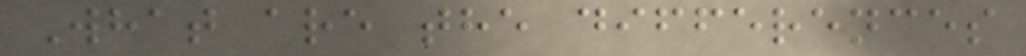What are the differences
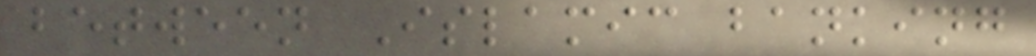between Islamic banking
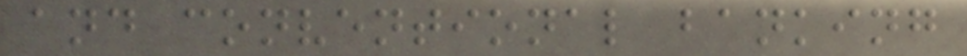and conventional banking
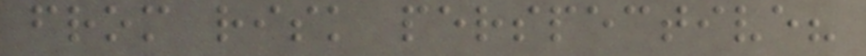from risk perspective?
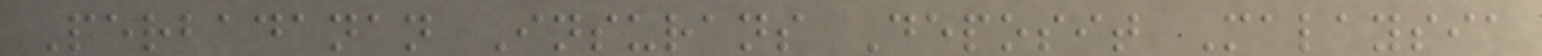Perbadanan Insurans Deposit Malaysia
